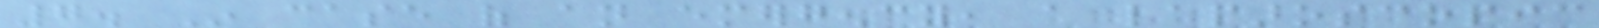7. In case of an emergency, a laparoscopic
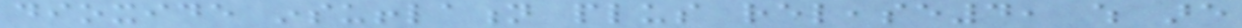dioxide insufflation plus release4, which are
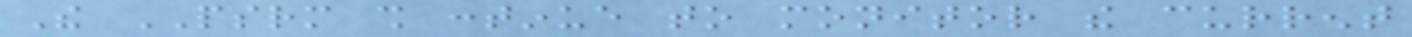The PSRM shall continue to monitor the current
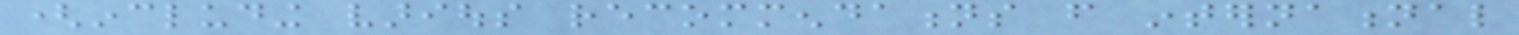(including various recommendations from international
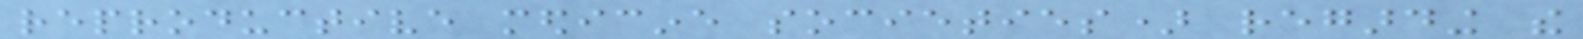reproductive medicine societies) regarding the
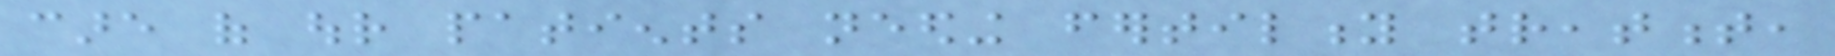care of our patients needing fertility treatment,
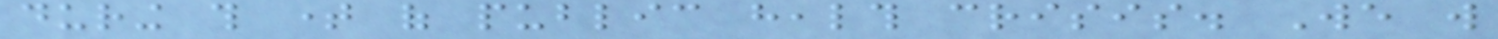during this time of public health crisis. We will
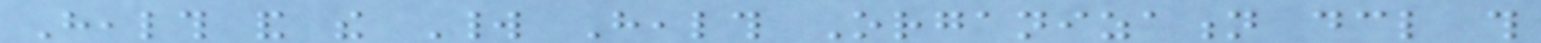Health and the World Health Organization declare this
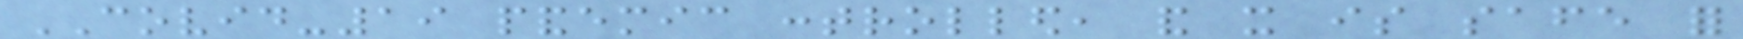COVID-19 pandemic controlled, and it is safe for
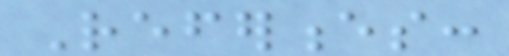References:
